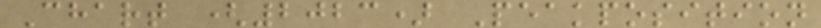Chart (2023) Peakposition
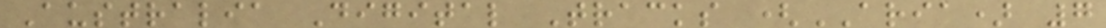Australia Digital Tracks (ARIA) 7
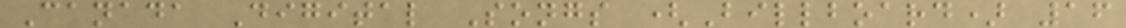Canada Digital Songs (Billboard) 16
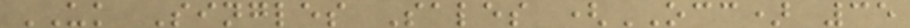UK Singles Sales (OCC) 35
